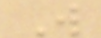W
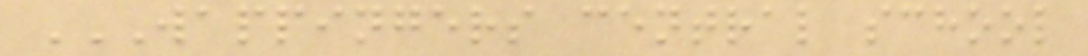WAPPINGERS CENTRAL SCHOOL
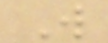W
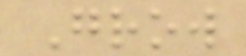Grow
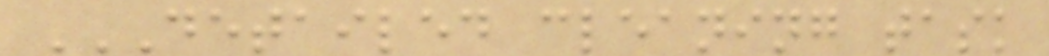DETAILED CLEANING TASK
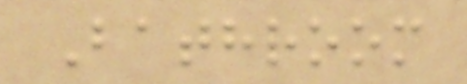Bathroom
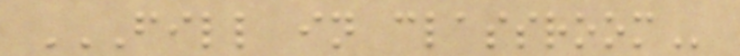FILL IN CLASSROOM
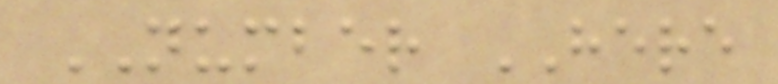NUMBER HERE
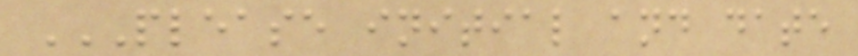PLEASE INITIAL AND DATE
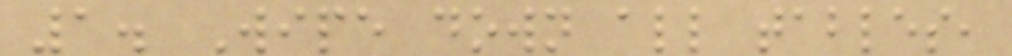1. Wipe down all tables,
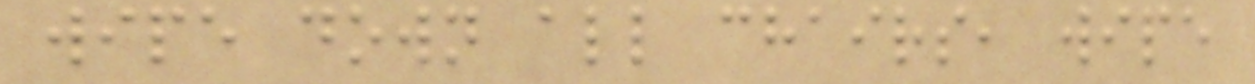wipe down all chairs, wipe
